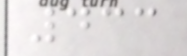433
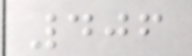406
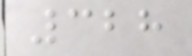328
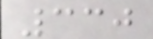330
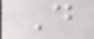D
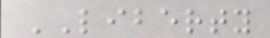LIBERTY
